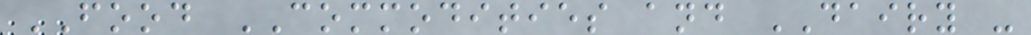FOOD COMMODITIES and DAIRY -
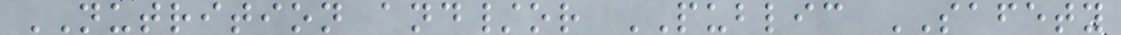NUTRITION and/or PUBLIC SAFETY
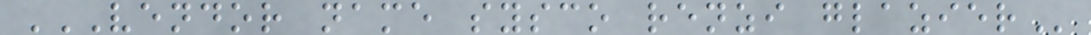VENDOR NAME SYSCO RENZI GLAZIER
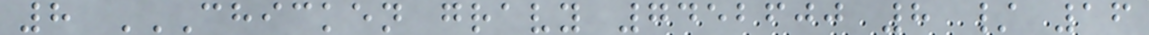8 CHICKEN GRAVY 7452600 8 / 16
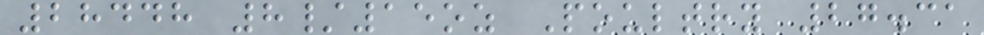28448 8/15oz Poultry 27.31
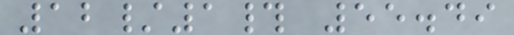12/1# 55.49
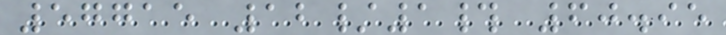57715 12/1# 60.95
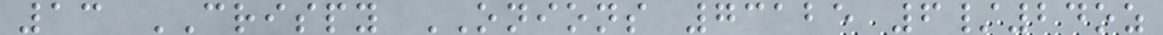13 CRISPY ONIONS 73125 6/24oz
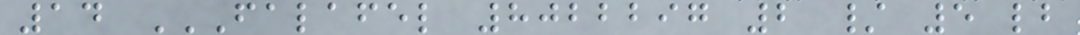14 FALAFEL 8022297 2 / 5 LB
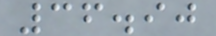36.90
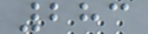283
